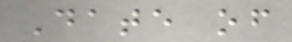Date of
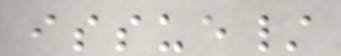issue/
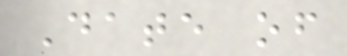Date of
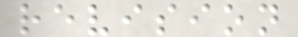revision
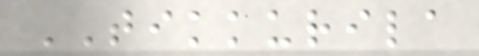TIKKURILA
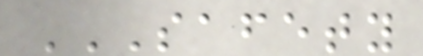SAFETY
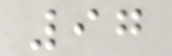97
